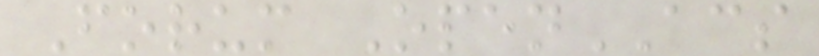Forum OpenACS
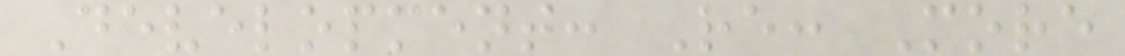Development: Re: More
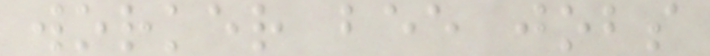worker bee jobs
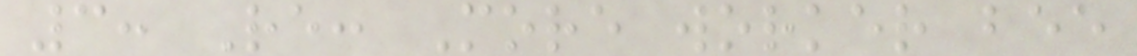3: Re: More worker bee
